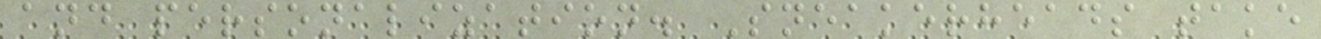and personalization. Sneakerheads take
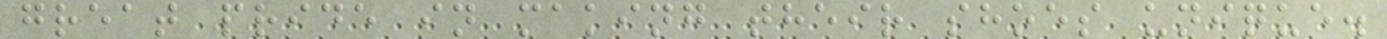great pride in making their shoes unique.
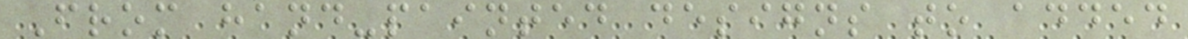From hand-painted designs to added
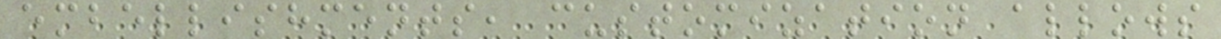embellishments, customization allows
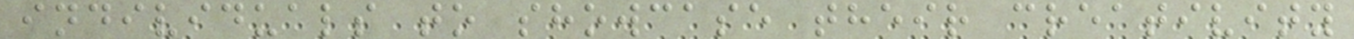individuals to showcase their creativity
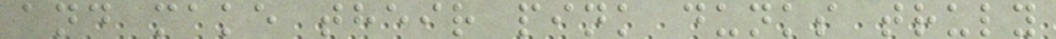and make their pink dunks truly
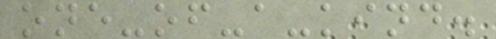one-of-a-kind.
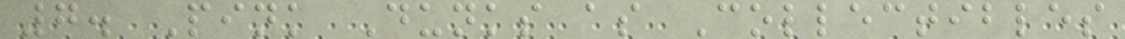7. Pink Dunks as Collectibles
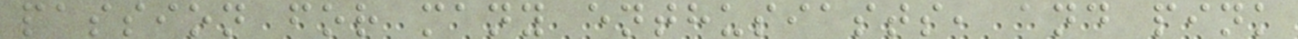passion for many enthusiasts, and pink
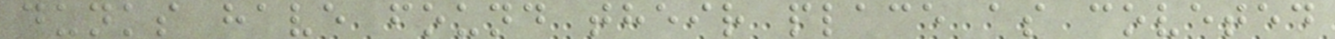dunks have found their place as coveted
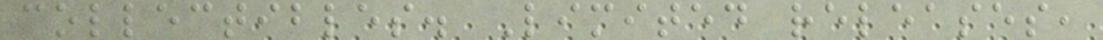collectibles. Limited releases,
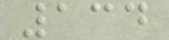134
